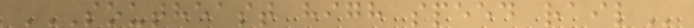SOUTHEAST HIGH SPEED RAIL
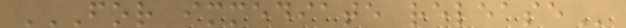FOR IMMEDIATE RELEASE
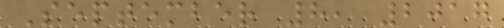September 8, 2017
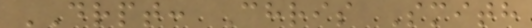DRPT: Chris Smith
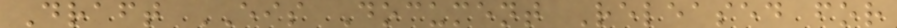Draft EIS Document Released for
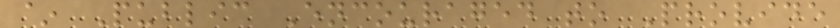~ Public Encouraged to Provide
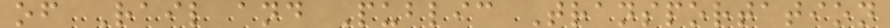of Rail and Public Transportation
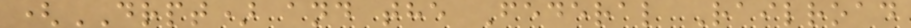(DRPT) and the Federal Railroad
